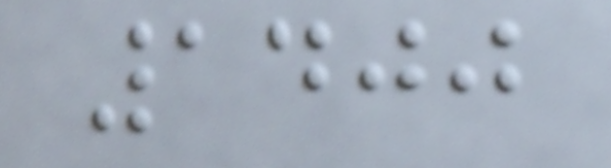1400
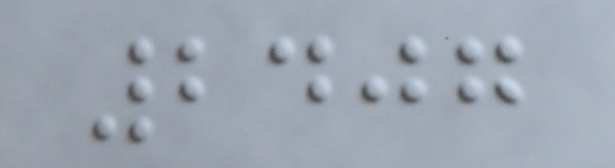2407
